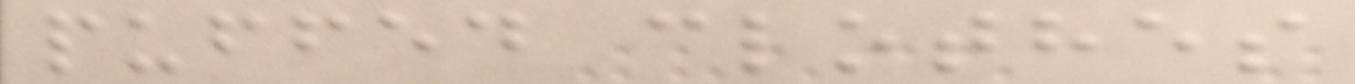puffed clothes
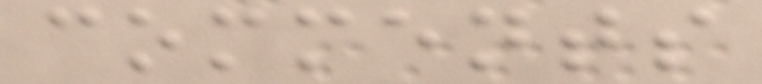comments
